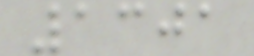1301
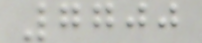7700
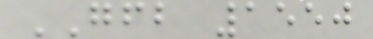GFB 1550
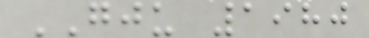GJU 1980
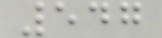547
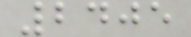2405
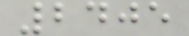2405
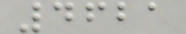4621
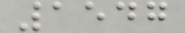1547
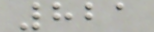821
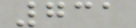731
